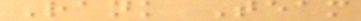Rank Team
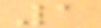1
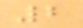2
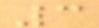3
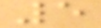5
